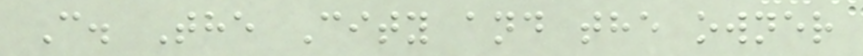C. The City and the owner
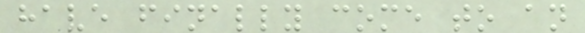have finally come to an
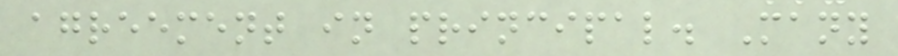agreement in principal. Many
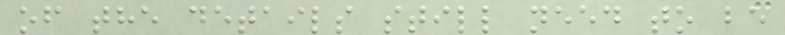of the details still need to be
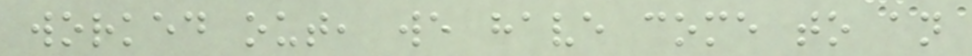worked out, we have come to an
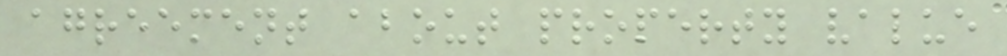agreement about property value
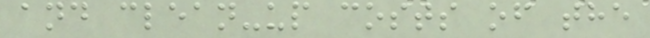and clean-up costs of the
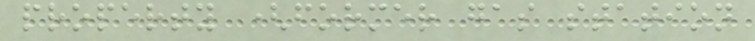property (former gas station
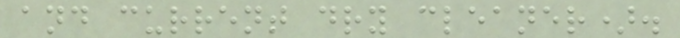and current dry cleaner).
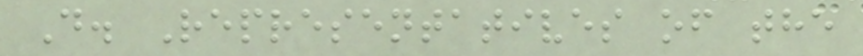D. Representatives of the
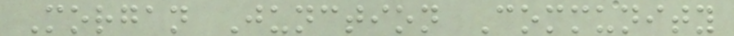Morgan Junction Community
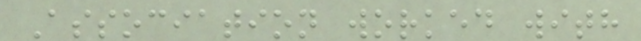Association worked with
